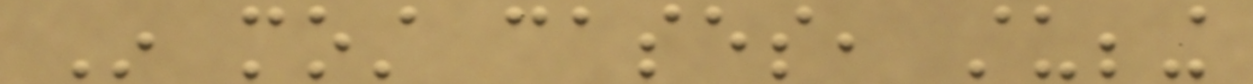In most cases, stubbing
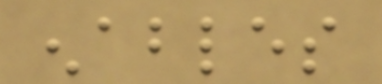enables
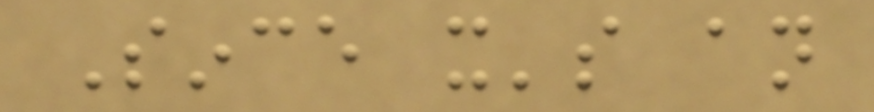Since it's an
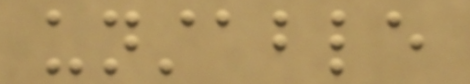unstable
